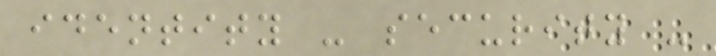identity - security -
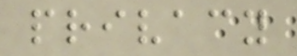privacy
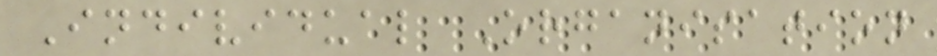Individual Organisation
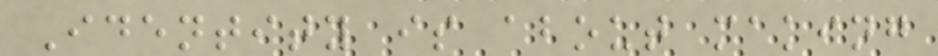Identity is about making
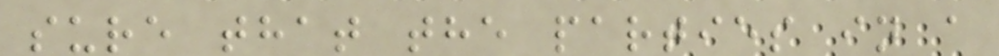sure that the parties in a
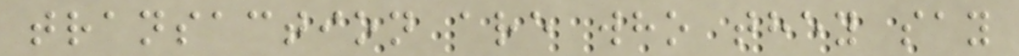transaction are who they say
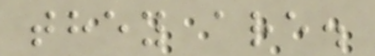they are.
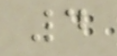4
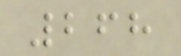268
